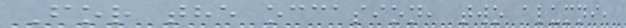For the occasion, two alumni,
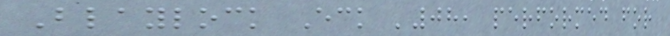Blaylock Eck '08, performed for
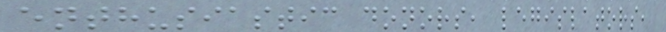enthusiastic donors, legislators,
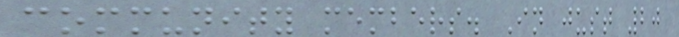community members. In just 20
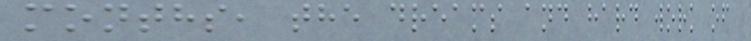months, the dreams and hard work of
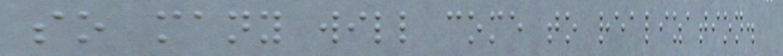so many will come to realization.
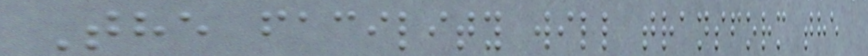The facility will transform the
